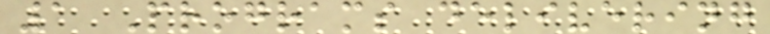1 Programs delivering
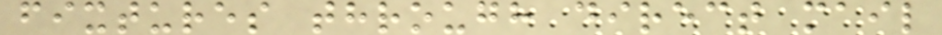fixtures through direct mail
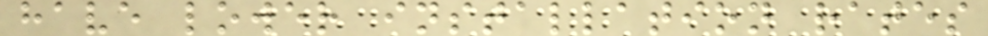have lower installation rates
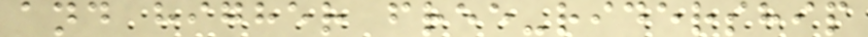and higher free-ridership
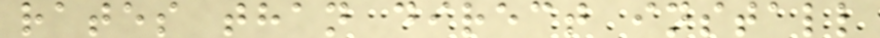rates than direct install
